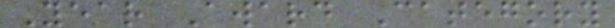Year Award Category
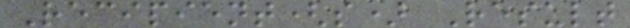Recipient(s) Result
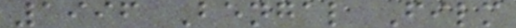1996 Bengal Film
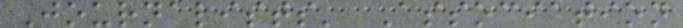Journalists' Association
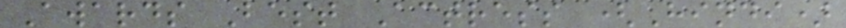Awards Best Actress (Hindi)
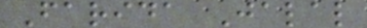Farida Jalal
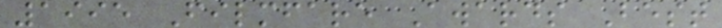1995 Filmfare Awards Best
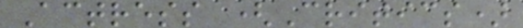Actress (Critics)
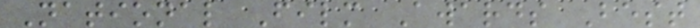National Film Awards Best
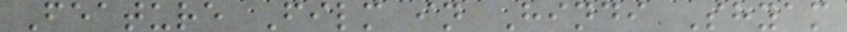Feature Film in Hindi Shyam
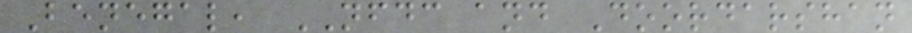Benegal, NFDC and Doordarshan
